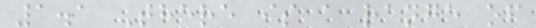1.1 There is a range of
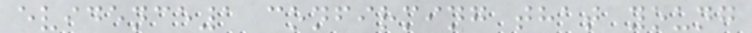evidence1 confirming that young
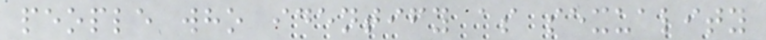people who identify as sexuality
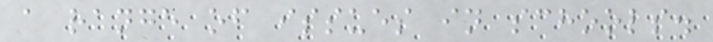a range of issues in schools.
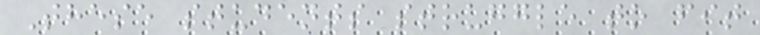These students struggle to fit
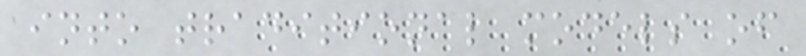into traditional models of
